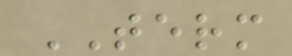TERM
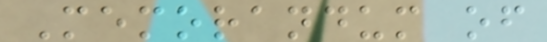Memorandum of
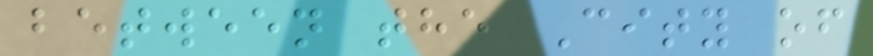between the City of
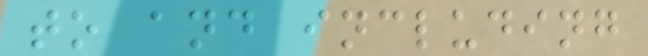to and including
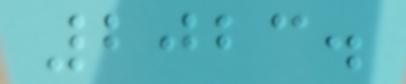2023.
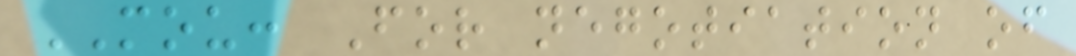MOU: For negotiation of
